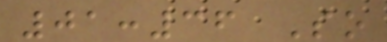01:36 So
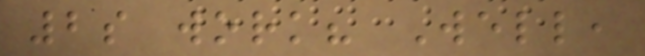2s work? Well,
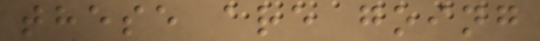these are going
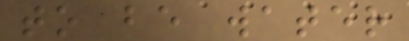to be water
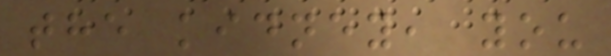the kidney, you
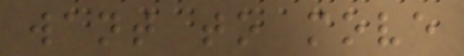want to move
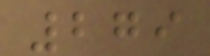279
